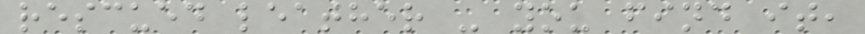rescued leather - you find it,
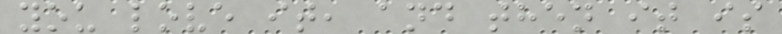you love it, and then it is
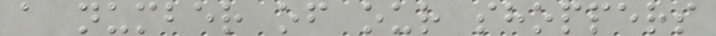a number of our shoppers
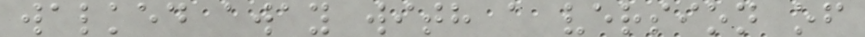walked away with a version of
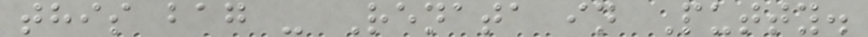this bag - Renata in Putty.
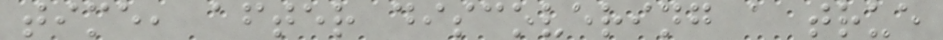time, after discovering a true
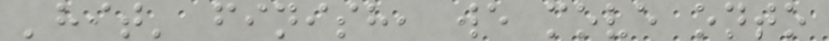'hit' finish, we move onto
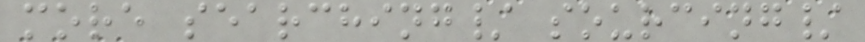more searching/ sourcing/
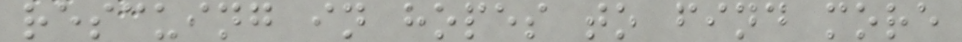rescuing in hopes to find more
